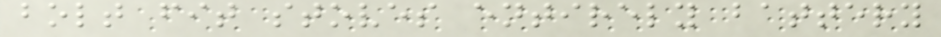bolt fit stoves entirely battery
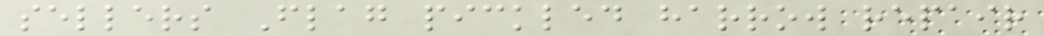sellers Flag pickled harrow repair
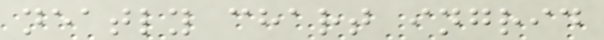neatly chart ingrid
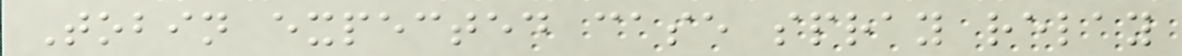Tobin expected case spray relay
